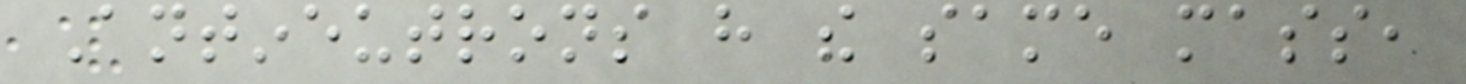Antineutrons have the same mass,
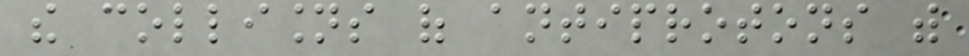the collisions of antiprotons with
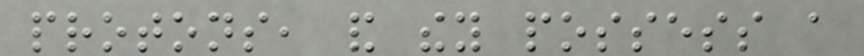protons, and they possess a
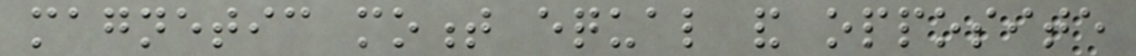magnetic moment equal and opposite
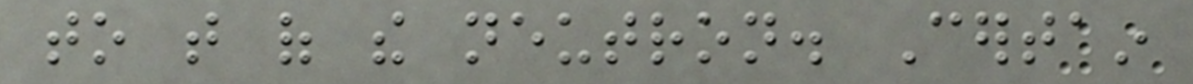to that of the neutron. Certain
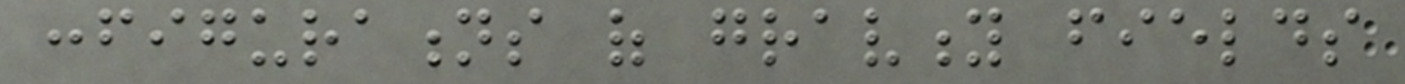configurations of gravity fields
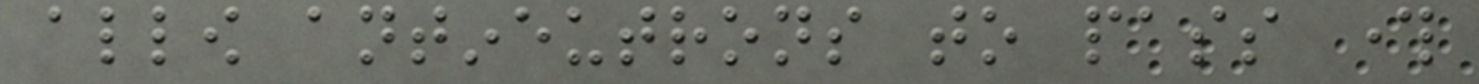allow antineutrons to pass through
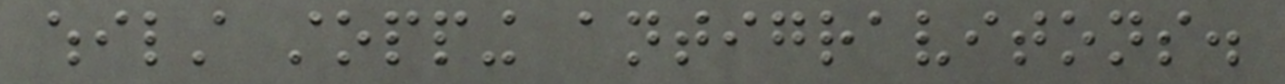whilst stopping antigravitons.
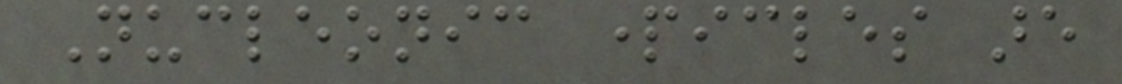Nucleonic particles are
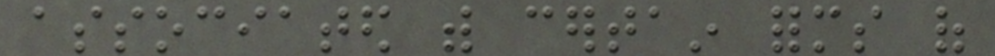associated with certain forms of
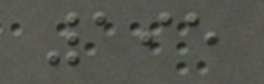195
